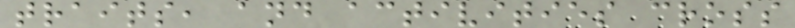traits, and activities cross
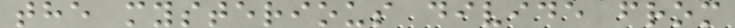the mysterious divide from
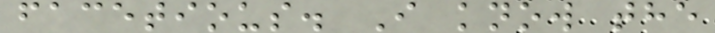facetious. I know the
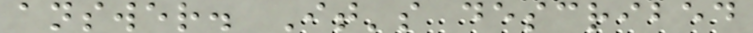answer. It's described
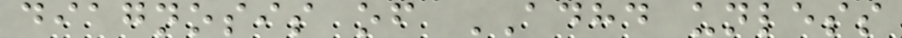diagnosis of ADHD unless
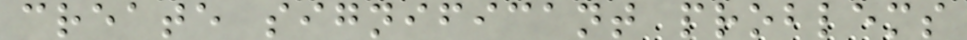create significant problems
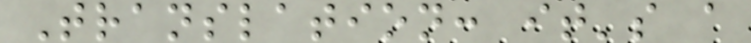Translation: it's a
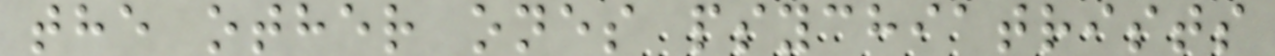the other ones psychiatrists
